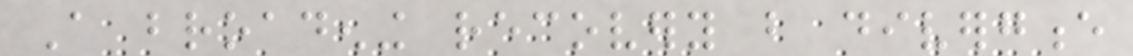A broadening recovery but divergence
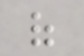of
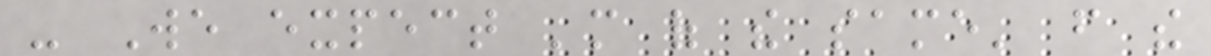- We expect 'more of the same' from the
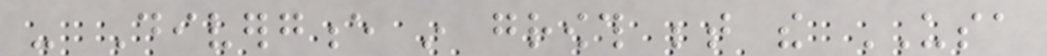- Divergence in growth between the USA
